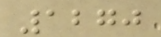1270
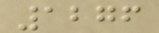1276
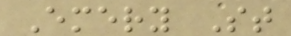Emery St
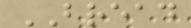BREAD
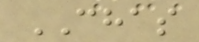CHAS
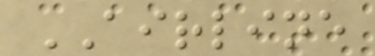AIRLINE
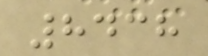8438
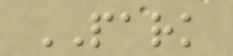PARK
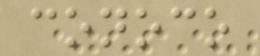conoco
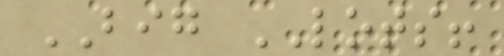BIG LOTS!
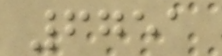6751
